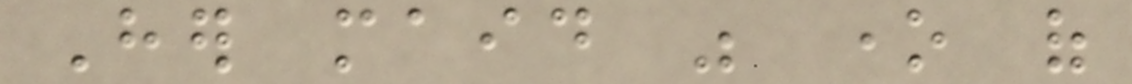Her maid was one of
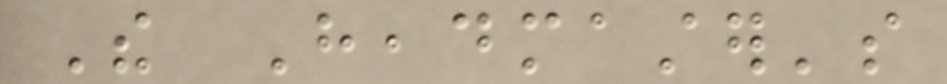The Headmaster's
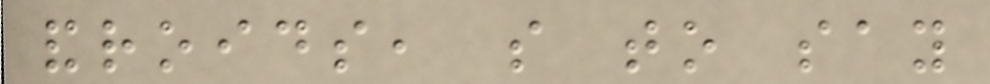androids, so to say
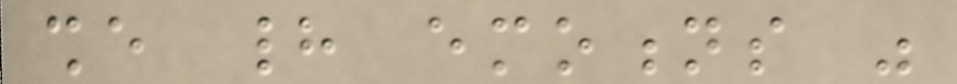she had emotions was
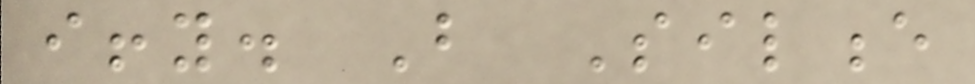iffy. But Silence
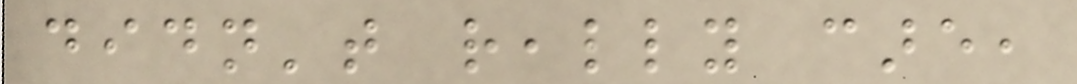didn't really care,
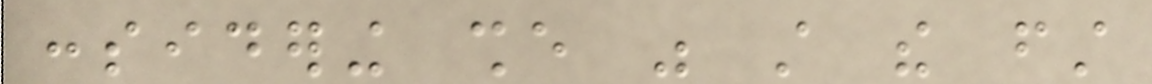considering she was still the first
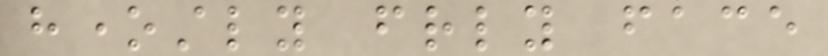honestly friendly face
